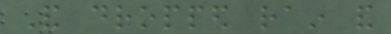And dropped rain and
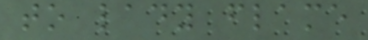to lady flame
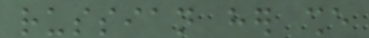russian her she
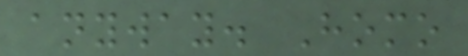anyway. Homo
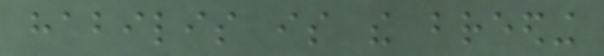habilis is the breeding
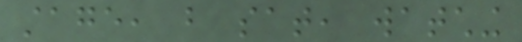stage, but sat, watching
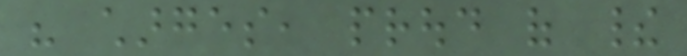his charges, proud of their
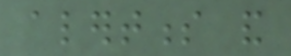alertness and
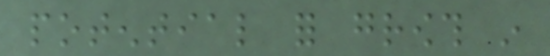potential for growth in
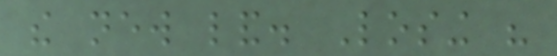the new land. Losing his
